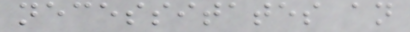necessitates an
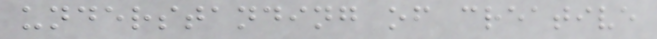understanding of creative
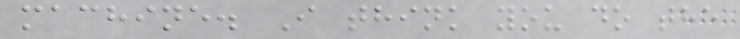machine. I think you do the
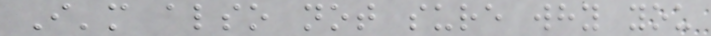I'm also not sure why you
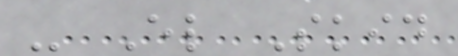- El Skid
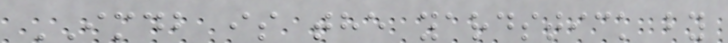IMDB is the yardstick by
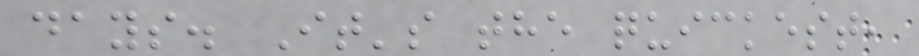days. It's the quickest,
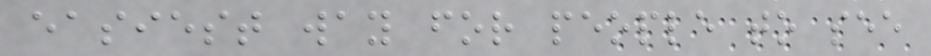easiest way for people to see
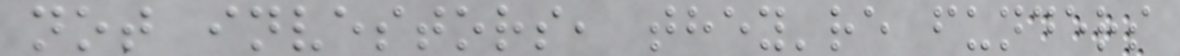not investors, they're funders
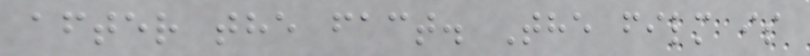after the fact. The film is
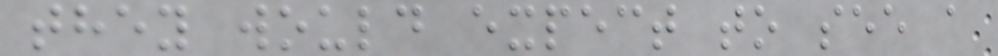they would expect to see a
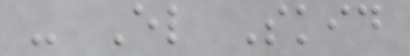- El Skid
